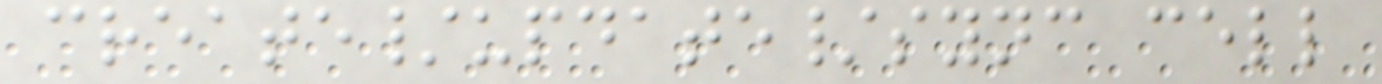create/update/sync cell
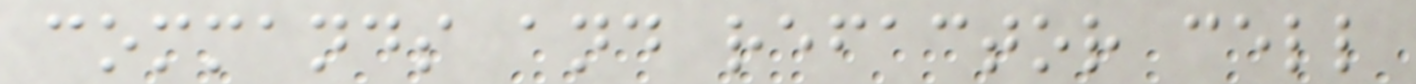commands and refactor cell
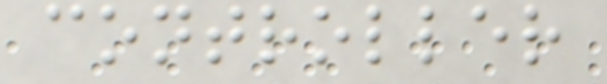controller
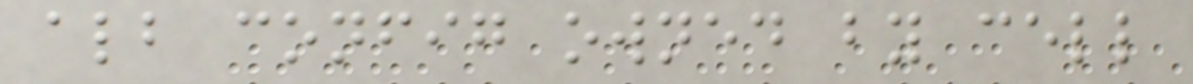alb config owned by cell
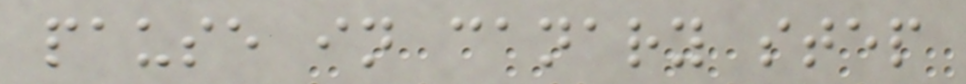pause in canary step
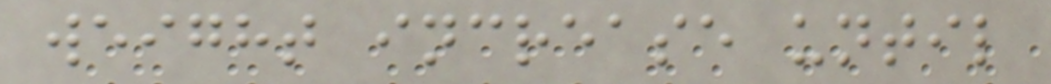weight increase until
